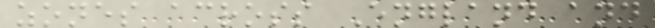zones across England and
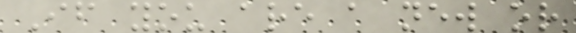If you are a new or
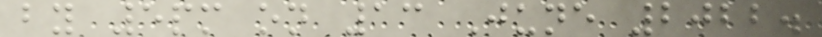by 5pm on 13 June 2022.
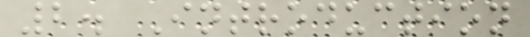2. Introduction
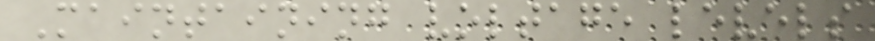Maintaining voltage levels
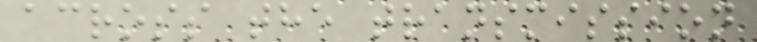across the transmission
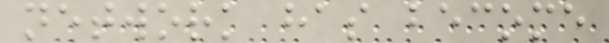network has become
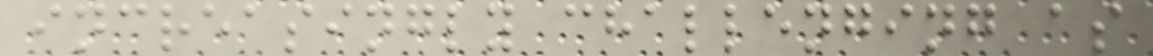increasingly challenging as
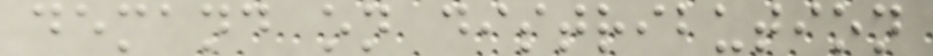demand on distribution
